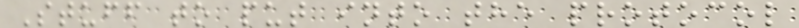Stuff to put into the protocol
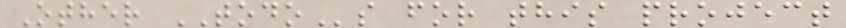Other TODOs for this project
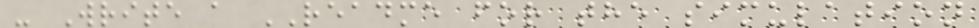- Write a README for the simulation
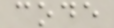code
